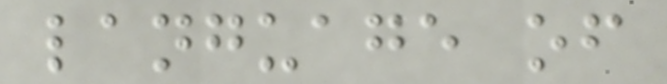language of
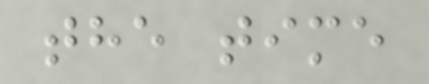the time
